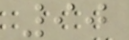90
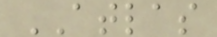ATLAS
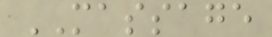MASSAGE
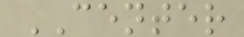CENTER
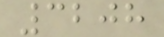3208
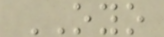OYO
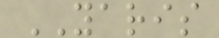YARIS
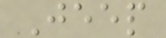Jeep
